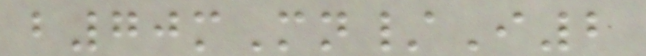b70mMn/I2
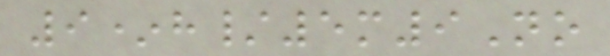9*h/5m9No
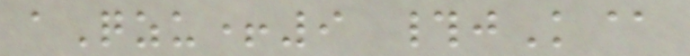aQzu+9 #jK@
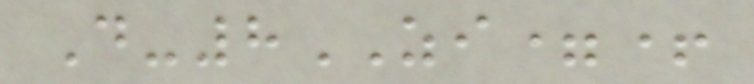D-8ZI=+
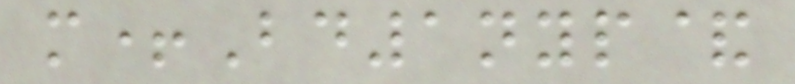m+Bd1nyp&
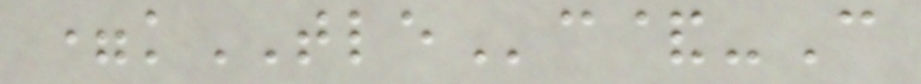=kTLEc&-C
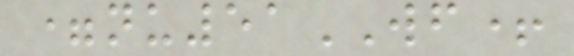=nu51WF+
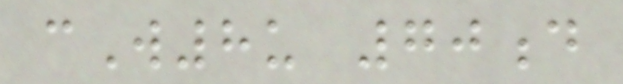cW8u 70d
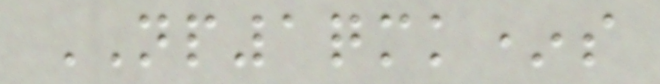NP1qmk*s
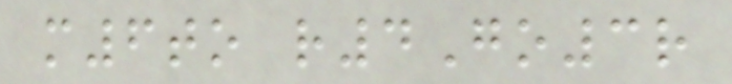m6to r4Go3r
